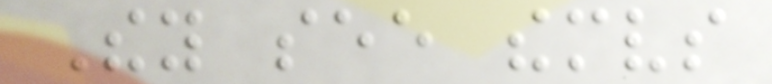They see themselves
